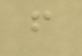f
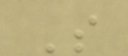S
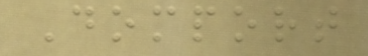Domport
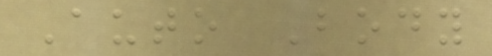Auto Body
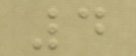4
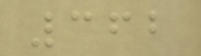362
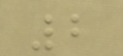2
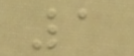1
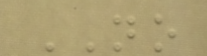NO
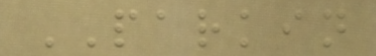PARKIN
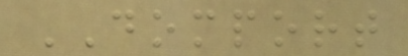DOMPORT
